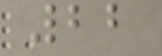22
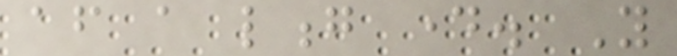after a long day. You
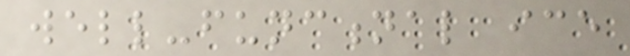well-functional ice
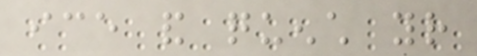ice and quench your
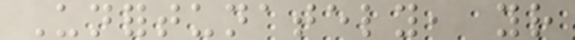Unfortunately, your
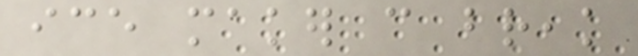ice maker can break
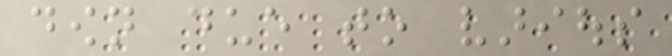down due to various
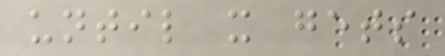until it gets
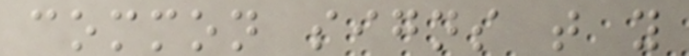common signs that you
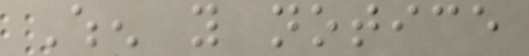When you notice
